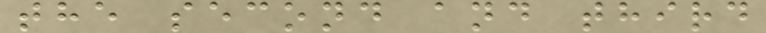the second and third
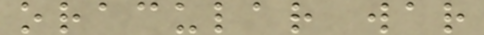oracular war
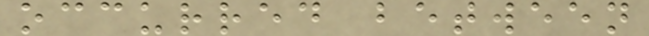occurred between
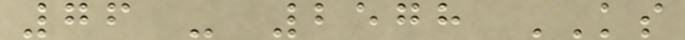76 - 2578 KS
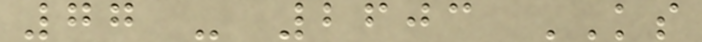77 - 2603 KS
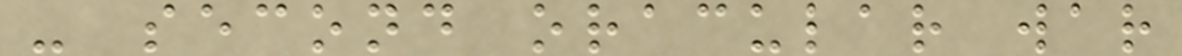- second oracular war
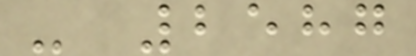- 2587
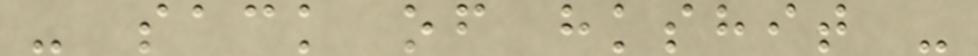- sack of hkshit -
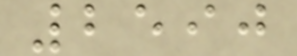2590
